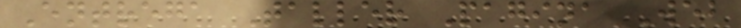Entrega Taller Pagina Web
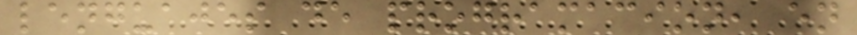lenguajes de programacion, en
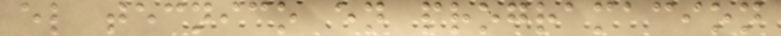el tecnico en programacion
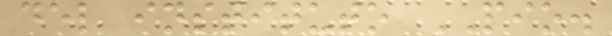del instituto PIO.
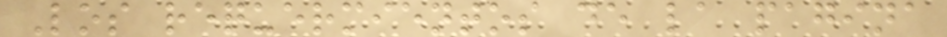Los requermientos de la pagina
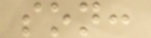son:
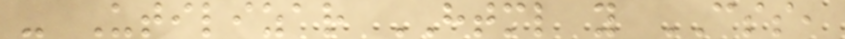- Utilizar HTML y CSS,
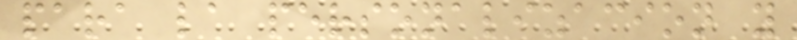para la personalizacion y
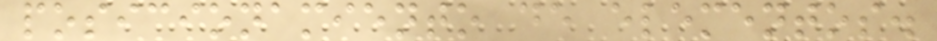posicionamiento de elementos.
